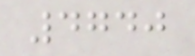4740
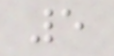5
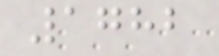1782
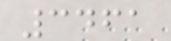3461
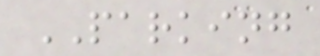PARKING
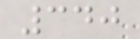340
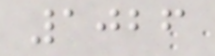1026
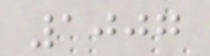1007
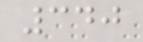340
